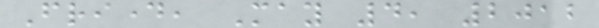Friday, May 4, 2012
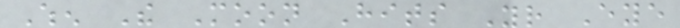When The Moon Hits Your Eye
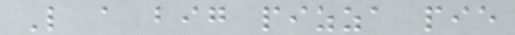Like a big pizza pie
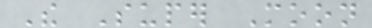The Super Moon
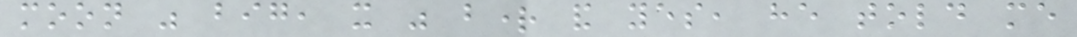moon was big, it was bright and yes, he told me
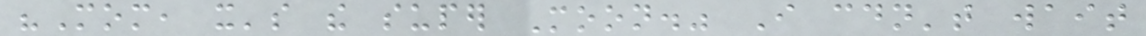"Mom, it's the super Moon." I couldn't wait
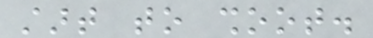start to shoot.
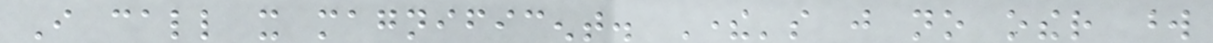I call it magnificent. There's just no other word
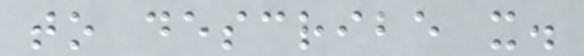to describe it.
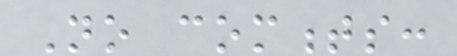No comments:
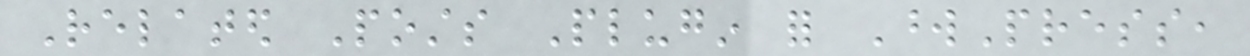Related Posts Plugin for WordPress,
